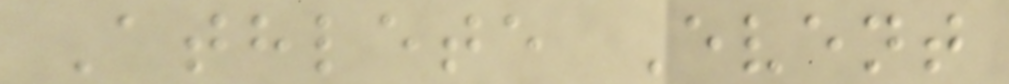Athlete Event
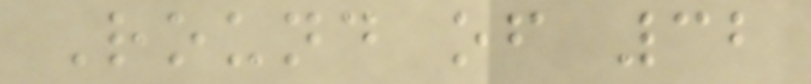Round of 32
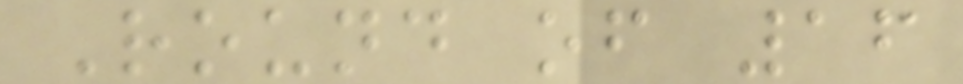Round of 16
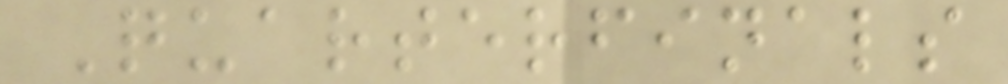Quarterfinals
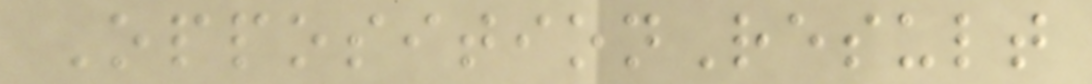OppositionResult
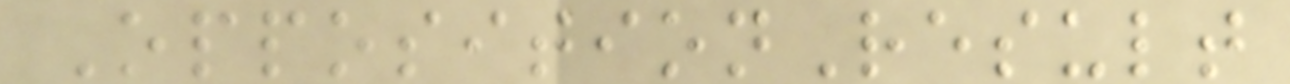OppositionResult
